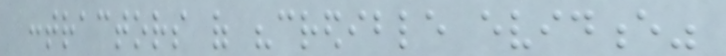contractors of "credible evidence"
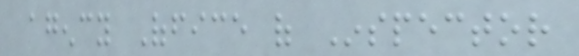agency Office of Inspector
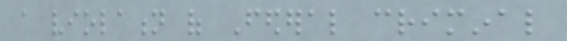a violation of Federal criminal
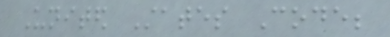United States Code;
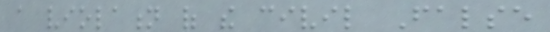a violation of the civil False
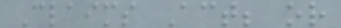Claims Act; or
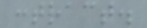contract.
